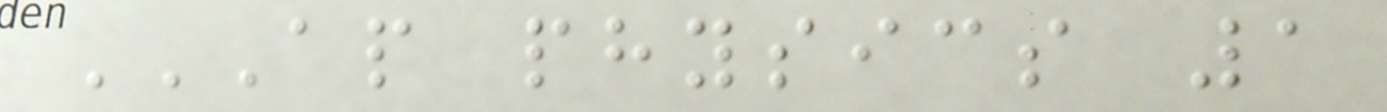AP PHYSICS 1
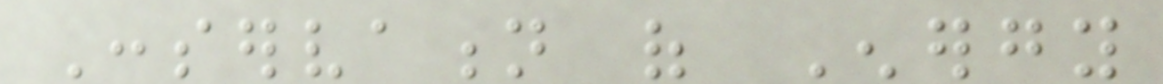Conservation of Energy
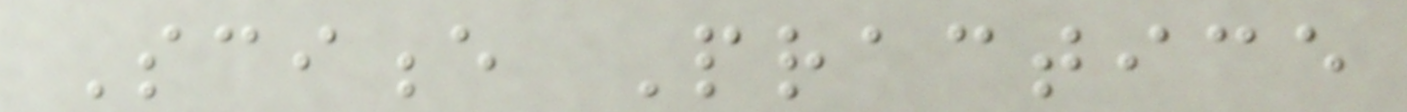Science Practice
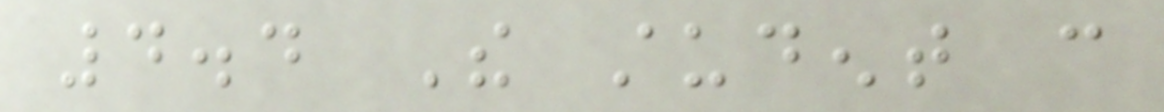4.4 The student can
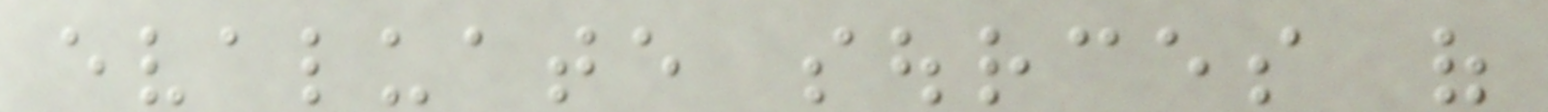evaluate sources of
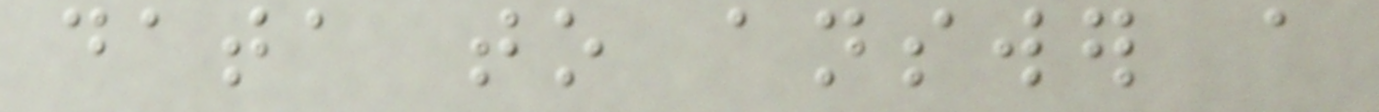data to answer a
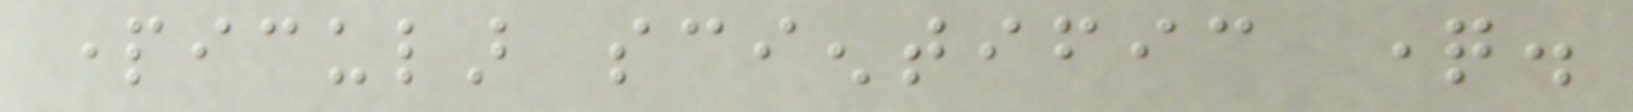particular scientific question.
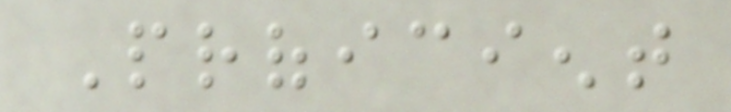Proficient
